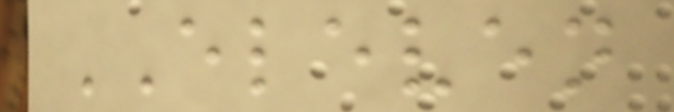ELEVEN
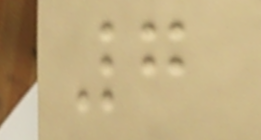7
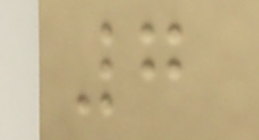7
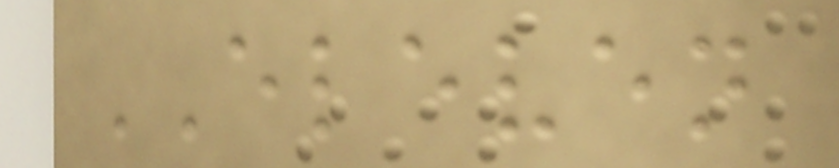ELEVEN
